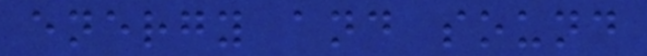energy and sound
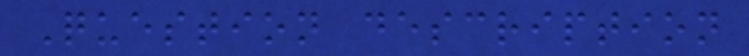Question description
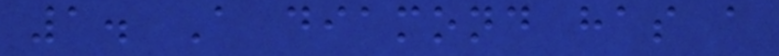1. A diamond has a
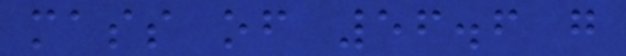mass of 56.6 g
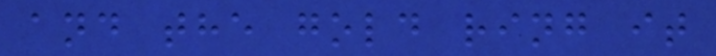and the gold ring it
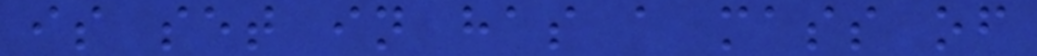is set in has a mass of
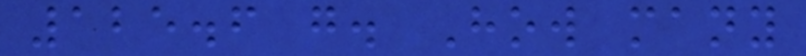125.6 g. How many
